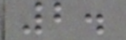2.
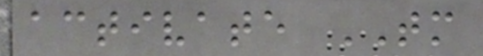activate TM
